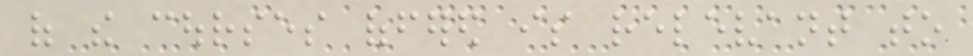of the courses offered is relevant to
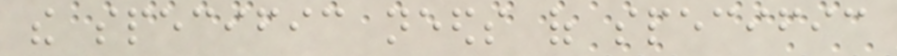the specific needs of specific
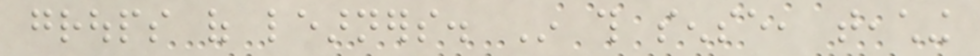groups of learners. In this sense, teaching
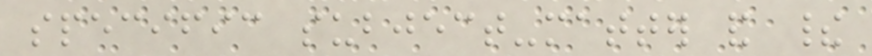specific subject-matter and their
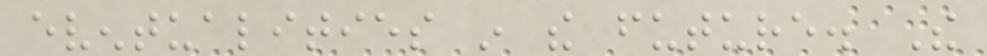eventualities in the future. The
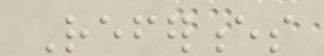References
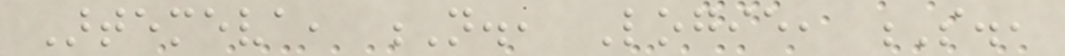Artemeva, N., Logie, S.,
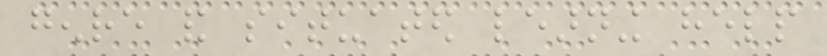genre and situated learning help
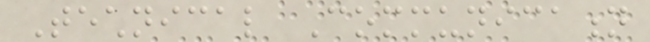Technical Communication
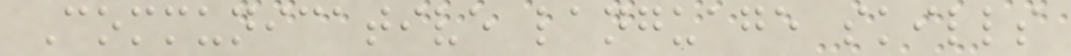Communicative language skills
